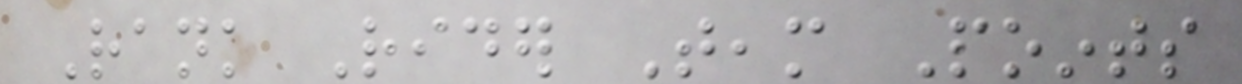Rank Rider Team Points
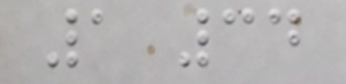1 34
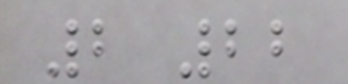2 22
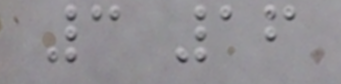3 16
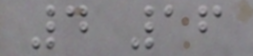4 16
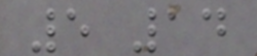5 14
